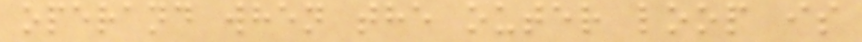operand when the outer loop is
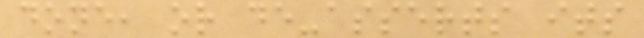done, or de-asserts its
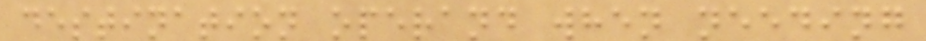destination operand when needing
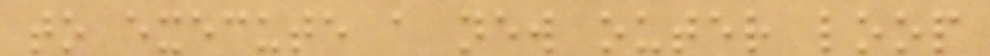to execute a new outer loop
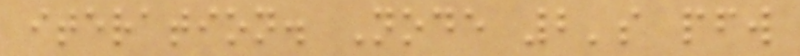iteration. Node 2's pfw
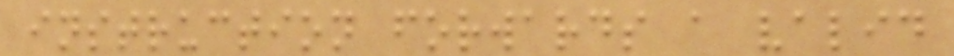instruction forwards a valid
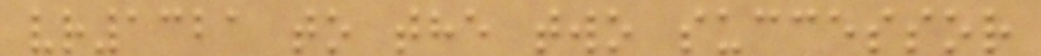vr1321 to the two successor
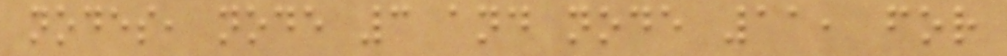nodes, node 3 and node 11, for
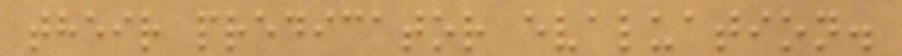their predicator evaluation.
